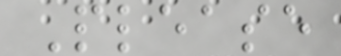Please
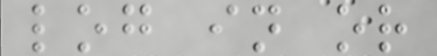log in or
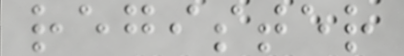register
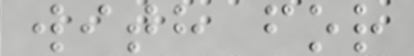with for
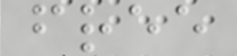free
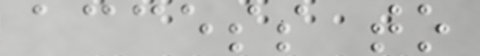access to
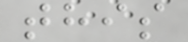this
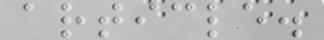article.
